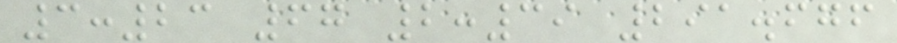3:23 67 2:39 291.676
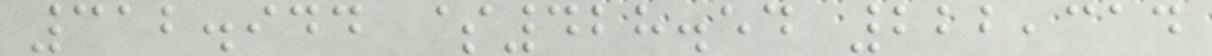312.944 $428.54 222,314
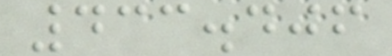433.406
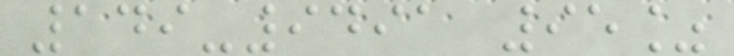149-9491 95%
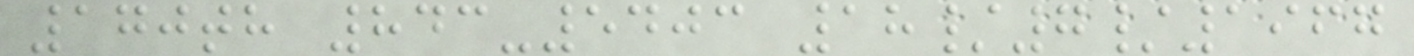170th 843-5403 18/7/1967
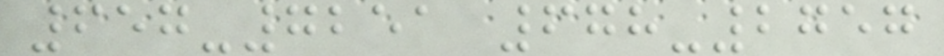657-7251 678-2757
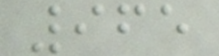965
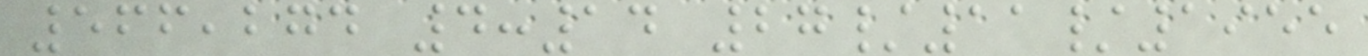566,274 4:14 27/11/1955
